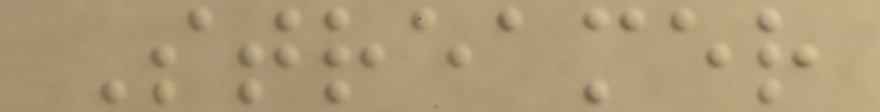Streamer
